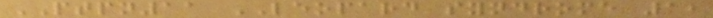PTPN11 LEOPARD syndrome 1,
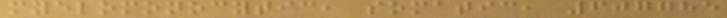myelomonocytic, somatic, 607785
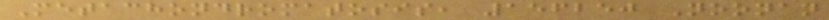Metachondromatosis, 156250 Noonan
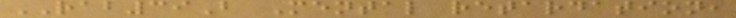RAB39B Mental retardation,
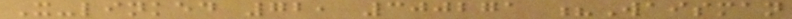X-linked 72, 300271 ?Waisman
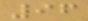96
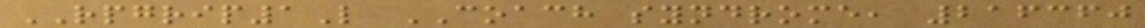RPGRIP1L COACH syndrome, 216360
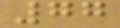77
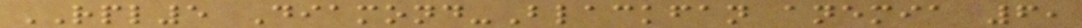RPL5 Diamond-Blackfan anemia 6,
